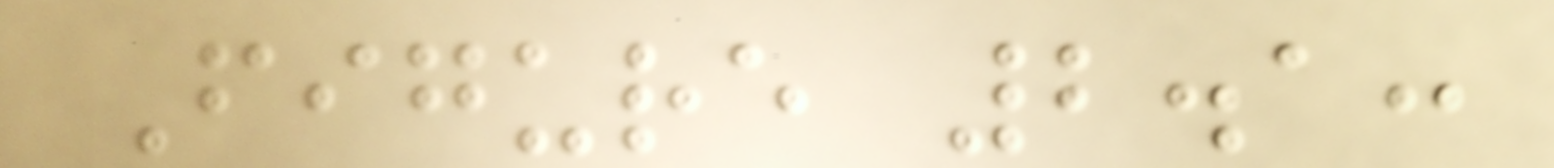Figure 2.1:
